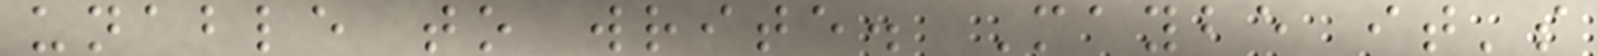unable to write. Maybe it's
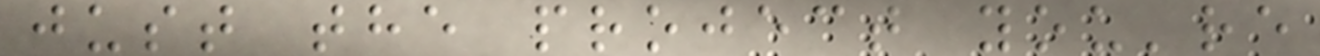just the project you're
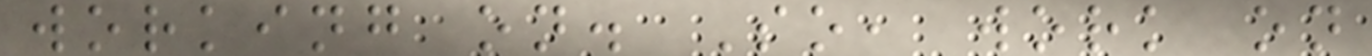working on. So, work on
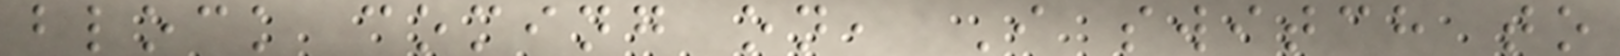block coming on, I switch to
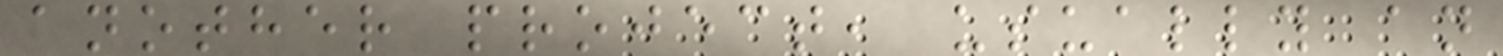another project, usually an
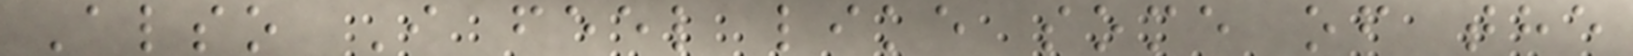Also I feel like some of the
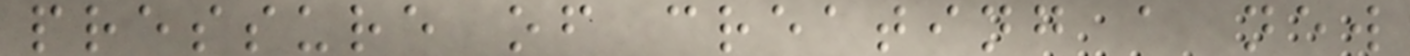pressure of creating a new
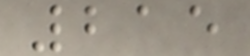215
